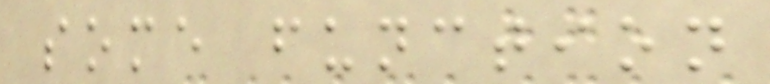some function
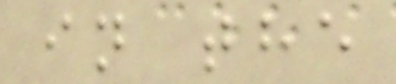in the
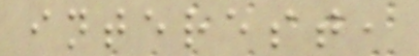interest,
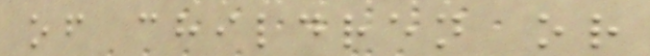of children or
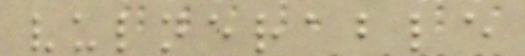vulnerable
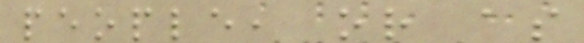people, or as
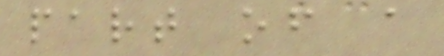part of a
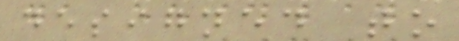designed to
